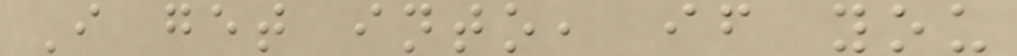I get into, if you
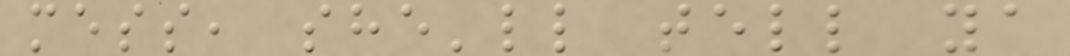mess, she'll tell ya
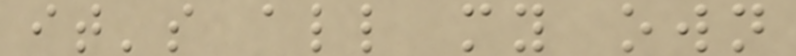it's all my own
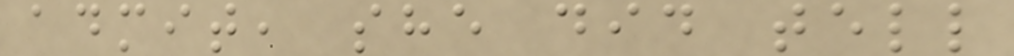admit, she did tell
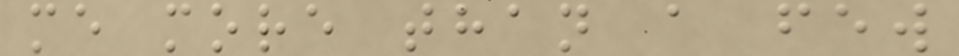me more than a few
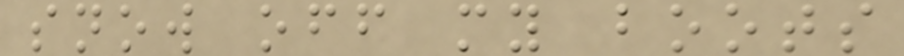snow off my boots
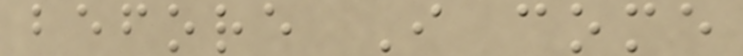before I come
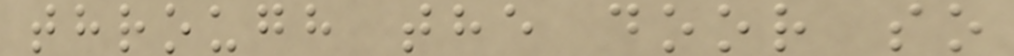through the door so
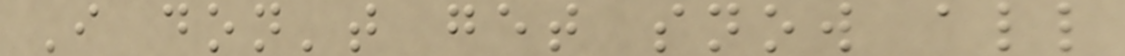I don't get snow all
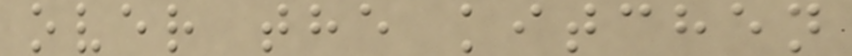over the kitchen
